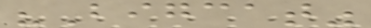"Bigcat"
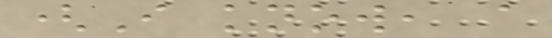(I know, a
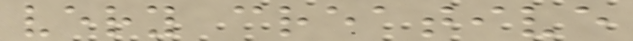very creative
